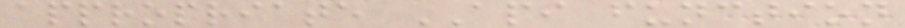appropriate API function
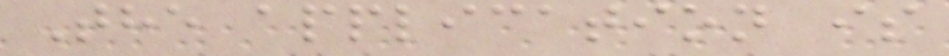The application is
